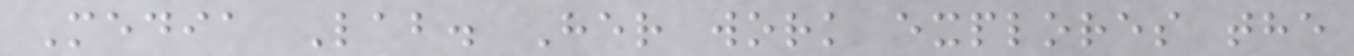Media Lab. Her work explores the
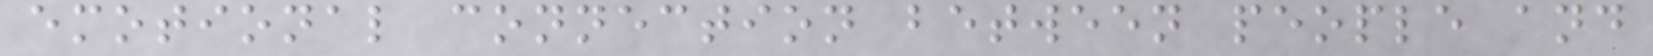emotional connection between people and
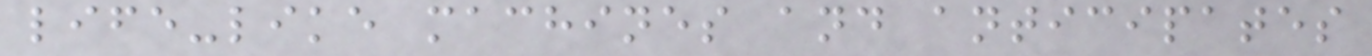life-like machines and anticipates
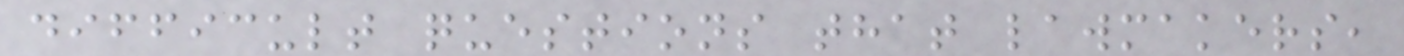difficult questions that lawmakers,
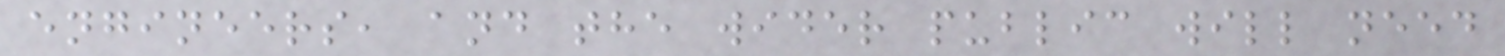engineers, and the wider public will need
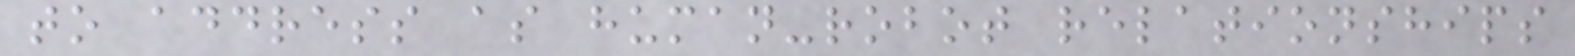to address as human-robot relationships
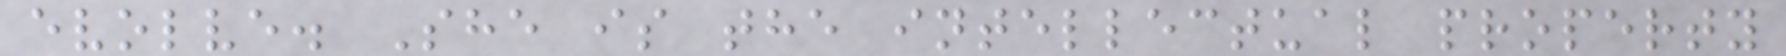evolve. She is the intellectual property
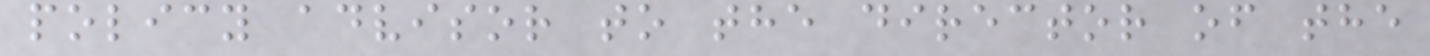policy advisor to the director of the
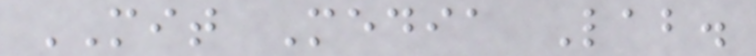MIT Media Lab.
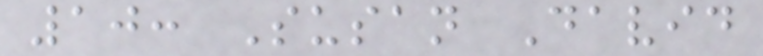10: Susan David
